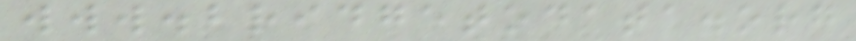www.bridgetodata.org
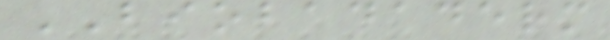BIOBADADERM
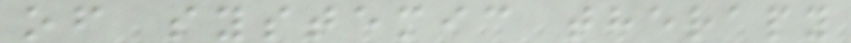of systemic therapy
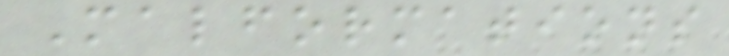Malformations
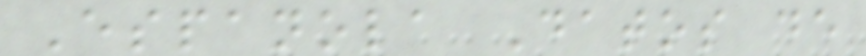Espanola Datos de
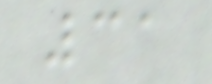31
